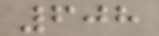608
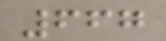667
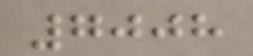7008
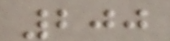200
